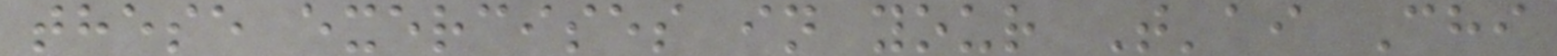these exercises in your T'ai Chi
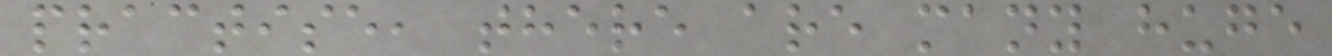practise, there are many huge
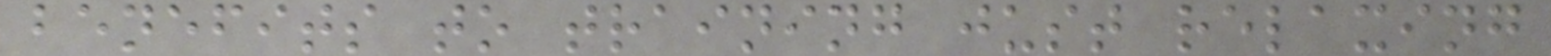benefits to training just relaxing
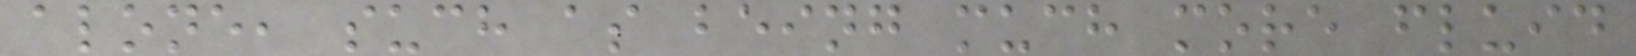alone, such as being much more fluid
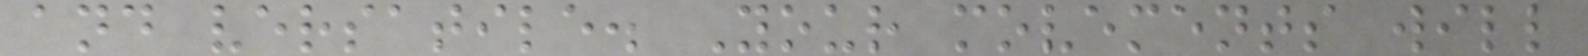and versatile. Your movements will
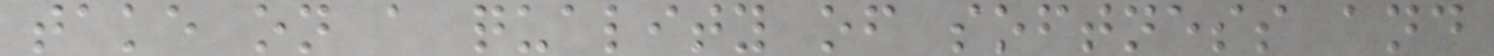take on a quality of softness and
